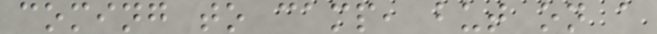coming to camp, but on a
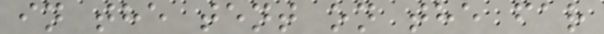in the tent on the far
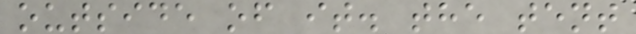outside of it. the tent
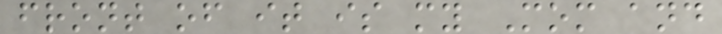front of it is my Mom and
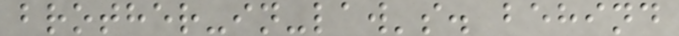brother-in-law's. behind
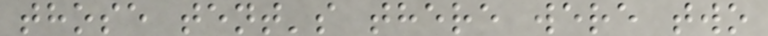those tent's there were two
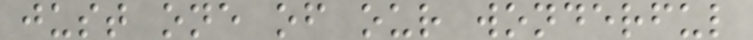just one of our wonderful
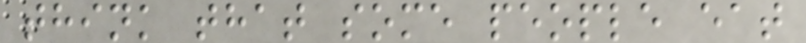think that some people eat
